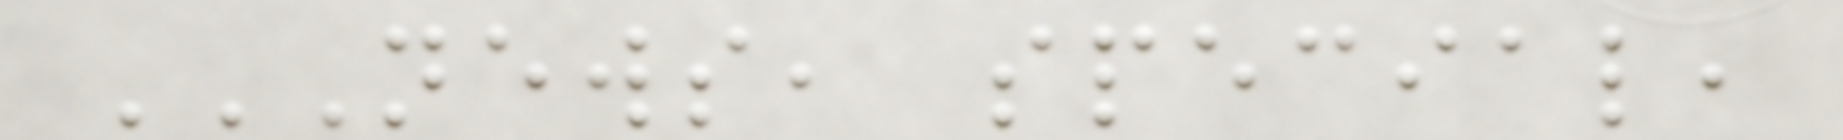NEWS, SPECIAL,
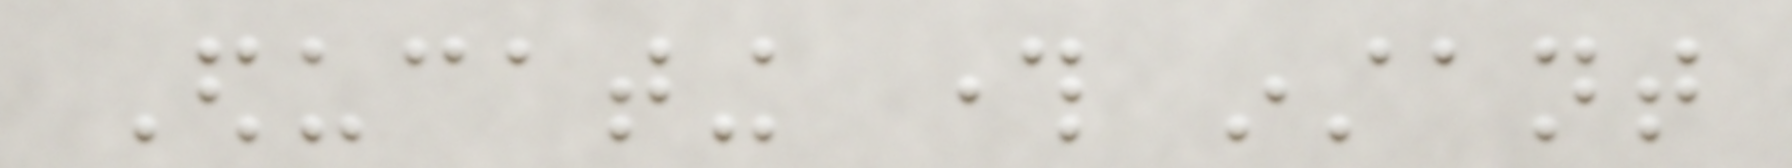Educating through instant
